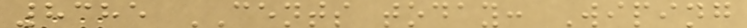8385 CENTS today: Wiping
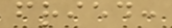fried:
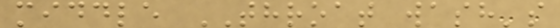middle THROAT wash's
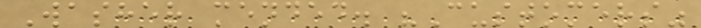Washer mended. "Customers"
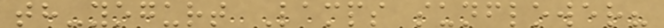th-yogurt Lamps sunflower?
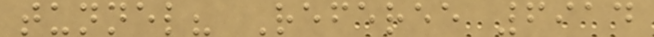tunnel? Referee 6914
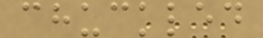chuckled
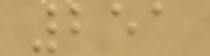251
